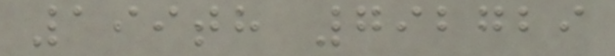199th 792729
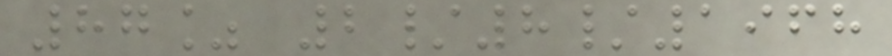87% 2/8/1968
